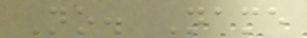No. Name
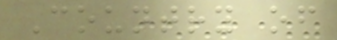Country of
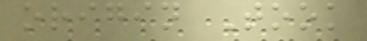origin Took
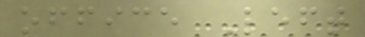office Left
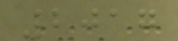2017
